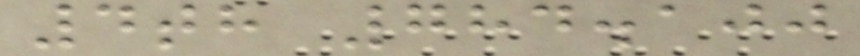4th 784.100
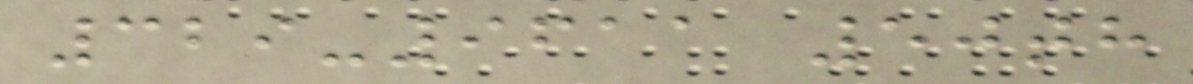329-9611 50th
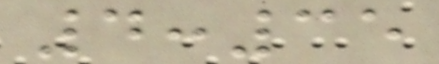4:35
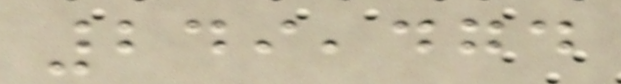249,474
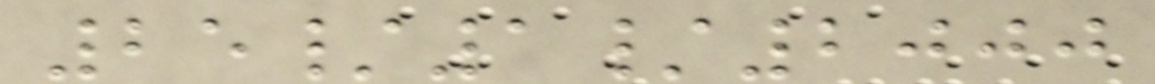25/1/2000
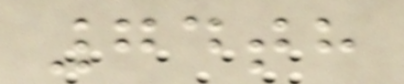74th
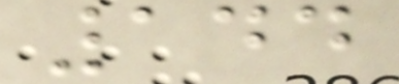144
